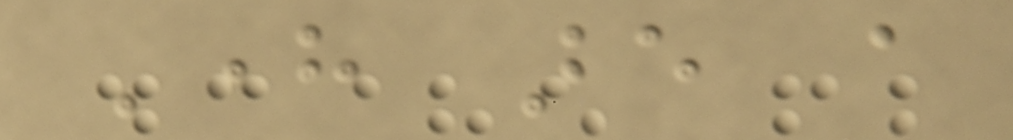Here are a
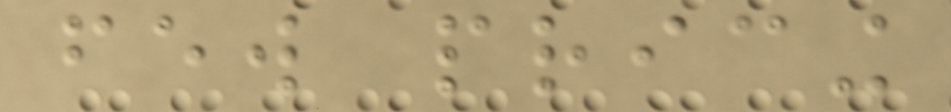few pricing
